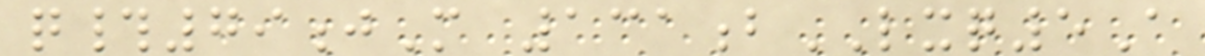q#79jM 131bLXQ5A
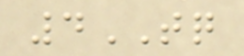4TQ
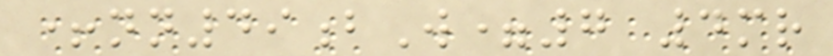+nn49bW=7 4mr
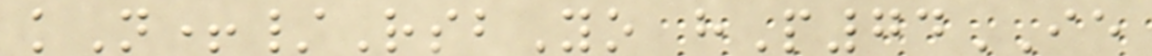kN+/RsbYo hP74IE
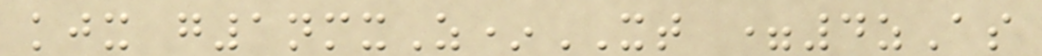kjx g1nmxZ*XT =4zAs
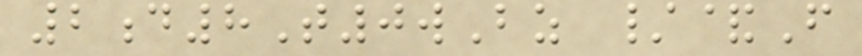2d8T0wBz /&F
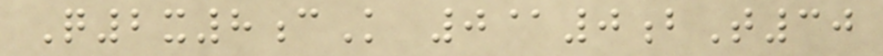Q2x8cK 0@0bT30
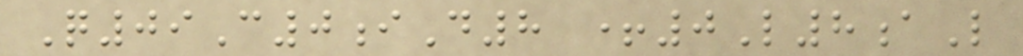Q09C0iD8 +0L8aL
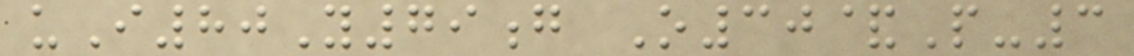uI80Y79g O30&P-3
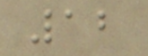12
